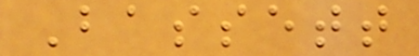Bassett
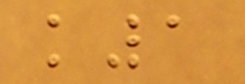k1
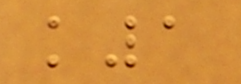k1
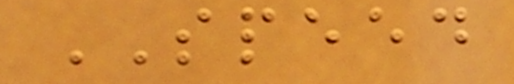SPEED
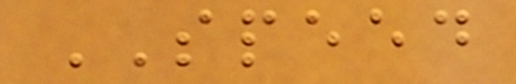SPEED
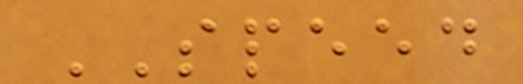SPEED
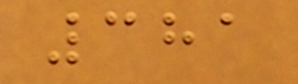381
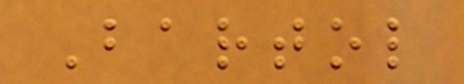Bartol
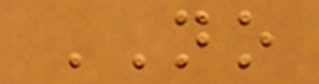NO
